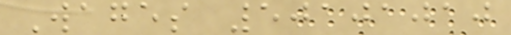Wages 50101010
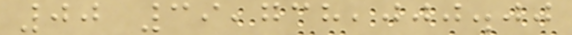00 39,738,000.00
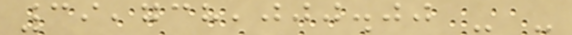39,738,000.00 - -
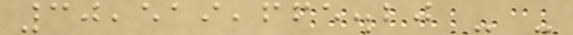30,519,665.20 - -
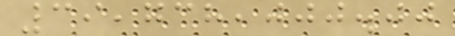39,738,000.00
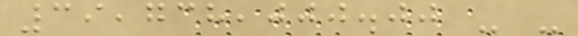39,738,000.00 - -
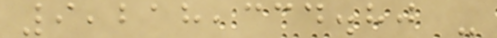9,218,334.80 -
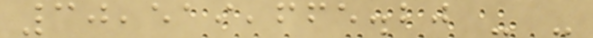30,519,665.20 - -
